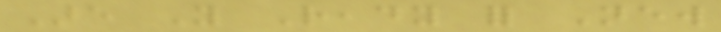Are You Ready for New
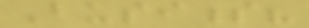Business?
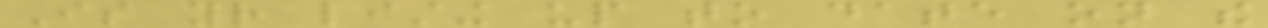Is your listing up to date on the
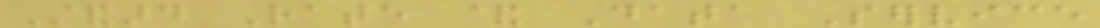Standard Rate & Data Service
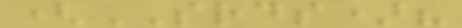(SRDS)?
